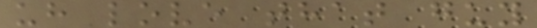uh love that guy
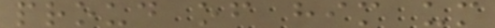proud of him um
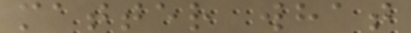matter what
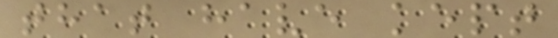that have kept
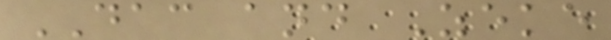DAC and Zeke
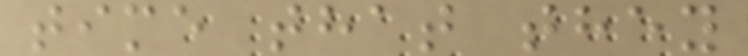time that they
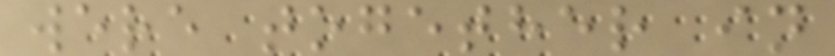were together in
